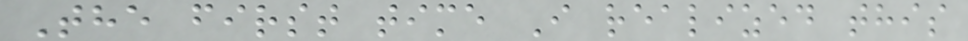The first time I realized this
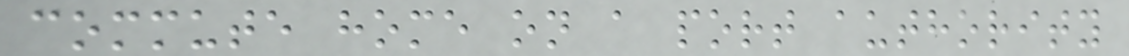commute home on a port authority
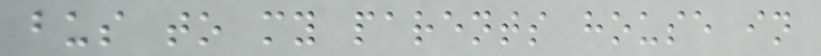bus to my parents house in
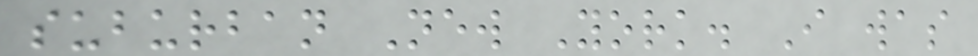suburban New York. I was
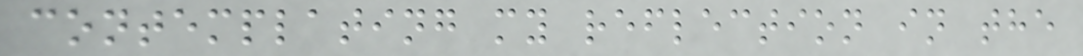contemplating my reflection in the
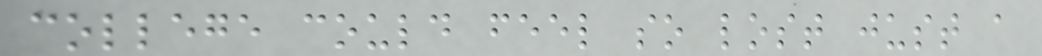college could feel so lost just a
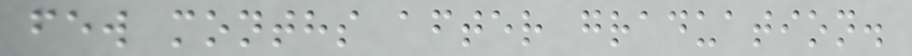few months after graduation.
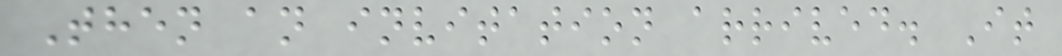Then an invitation arrived. It
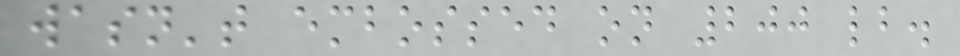wasn't embossed on 200 lb.
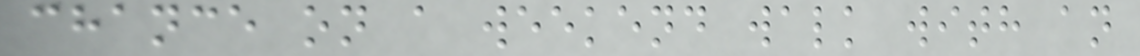chance on a weekend walk with an
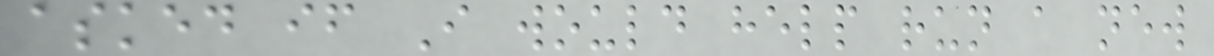asked if I would help run a new
